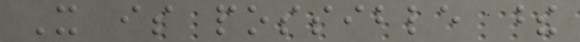It is possible these
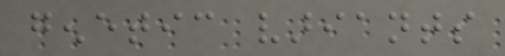genetic variants
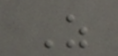As
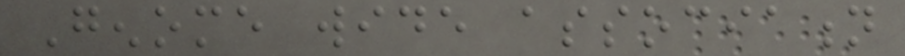Genome wide association
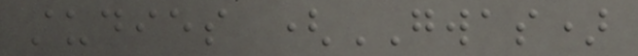studies (GWAS)
